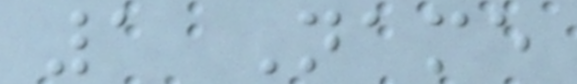1 Name
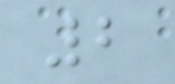2
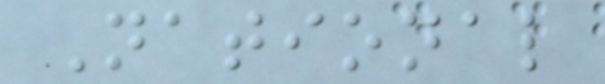National
